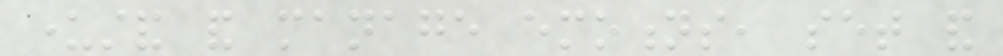understand and manage emotions, set and
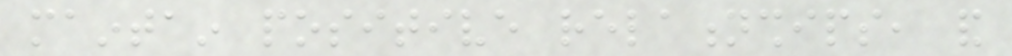maintain positive relationships, and
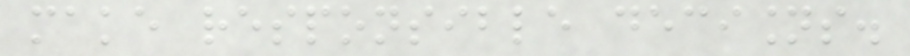make responsible decisions.
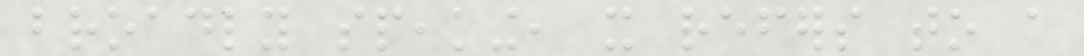broadly speaking, it refers to a
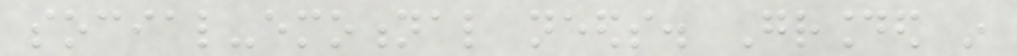social-emotional needs. Grounded in
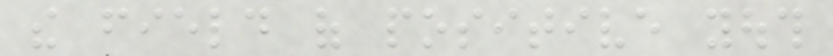the field of positive youth
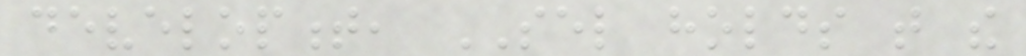development, SEL holds that the
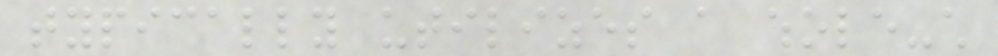typically utilizes a whole-child
